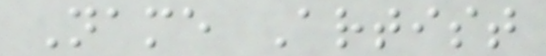Name Artist
